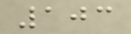103
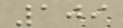109
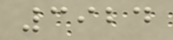3924
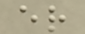er
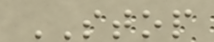STOP
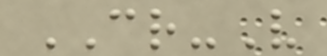CR-V
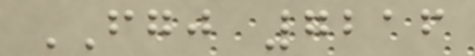FGJ 7216
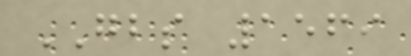GBS 1569
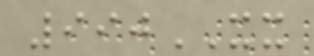990XX
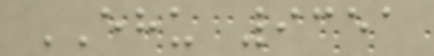EHU 9351
